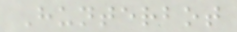Hunterbot
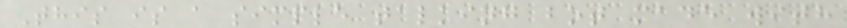This is a simple talking bot made with
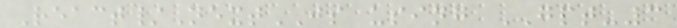React/NextJS using GPT-3
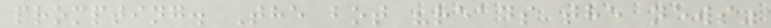prompting. The bot "reads the news"
